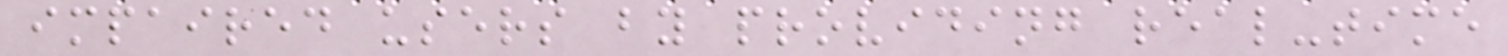impaired users by providing real-time
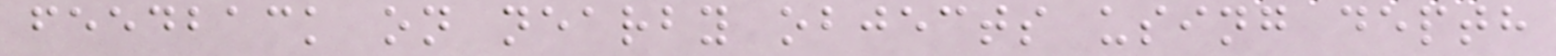feedback on nearby objects using depth
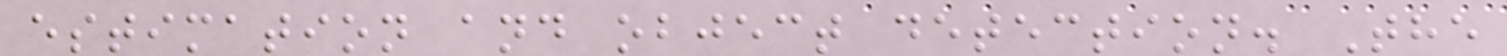estimation and object detection. The
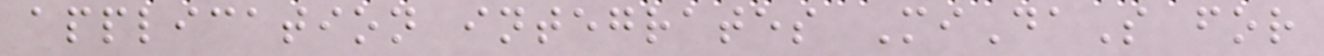application integrates MiDaS for
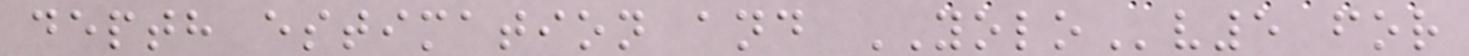depth estimation and YOLOv5 for
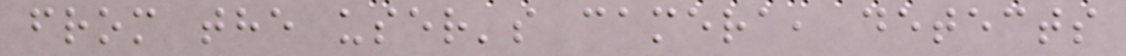from the user's camera, detects
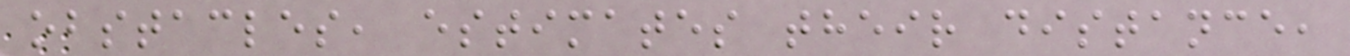obstacles, estimates their distance,
